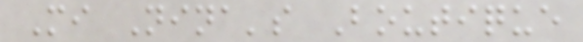Mi Nina's Boutique
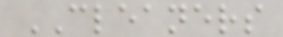CLEANERS
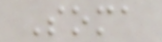Soma
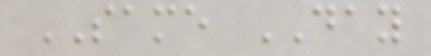SAME DAY
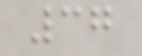37
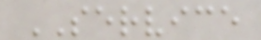SERVICE
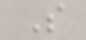S
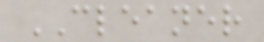CLEANER
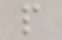p
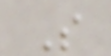S
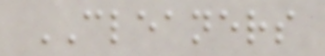CLEANERS
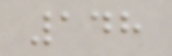148
